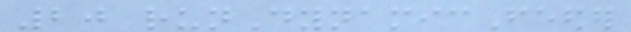20 runDynamicFeeder
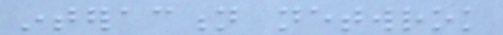interaction netwrok
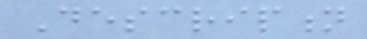Description
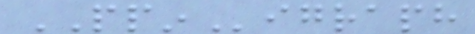PPINigraph
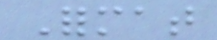Format
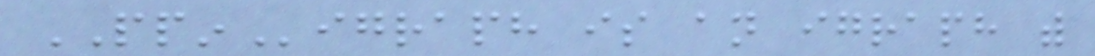PPINigraph is an igraph with
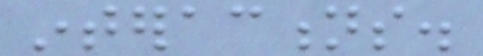interactions.
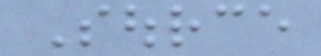Source
